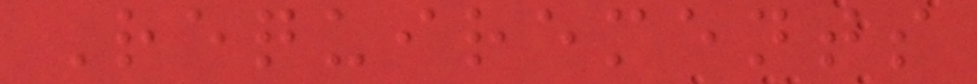Requirements
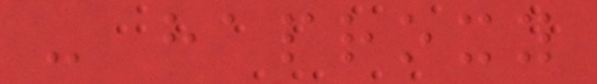- haproxy
